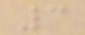3
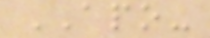APO-
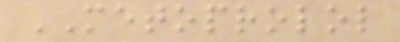METOPROLOL
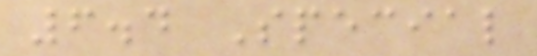6.4 Special
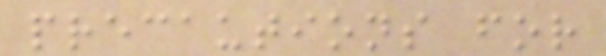precautions for
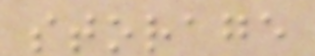storage
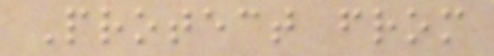Protect from
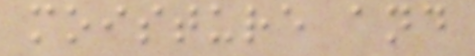moisture and
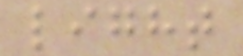light
